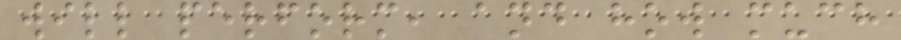will perform, and how much
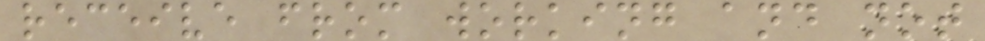receive from working and not
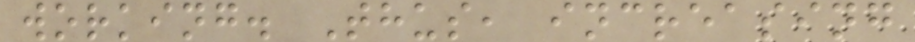working. Thus, increasing
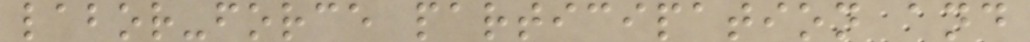labor-force participation and
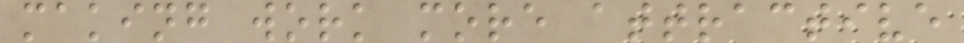making work more attractive
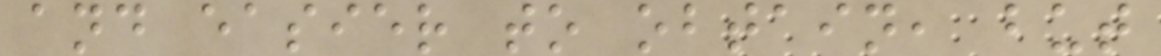and easier to obtain, but
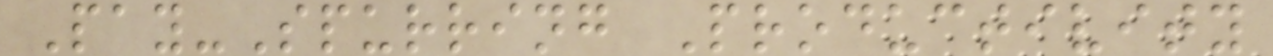Pay-Spurring Productivity
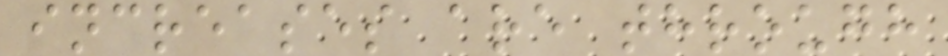increases are through
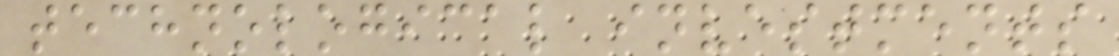technological investments
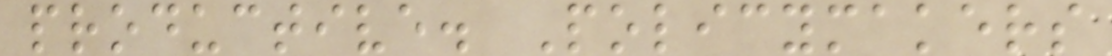productive. Policymakers
